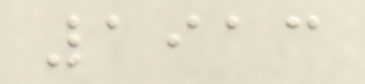1913
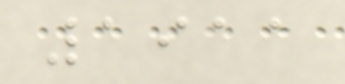1911
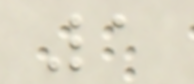1
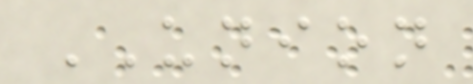UNION
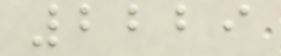2229
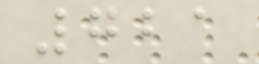721
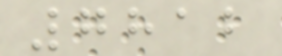7812
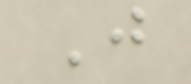J
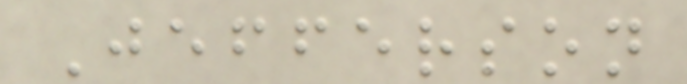Jefferson
